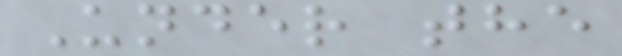Under the
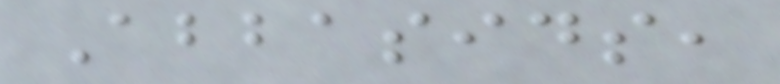Abbasids,
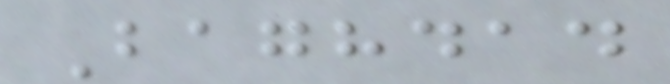Baghdad
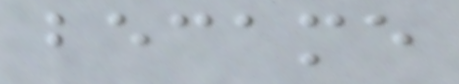became
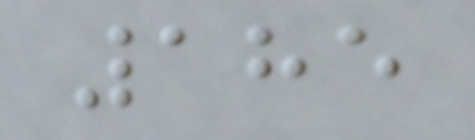185
